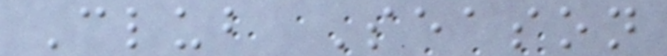Club Season
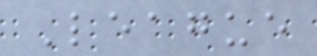League
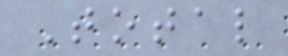Total
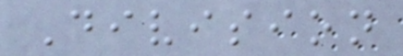Division
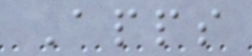Apps
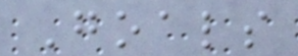Goals
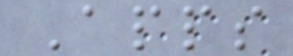Apps
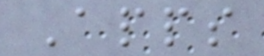Apps
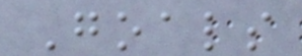Goals
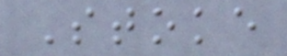Stoke
